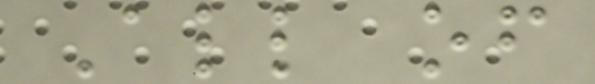All of
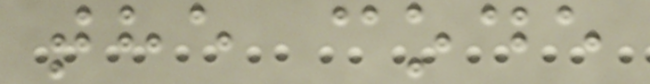the code
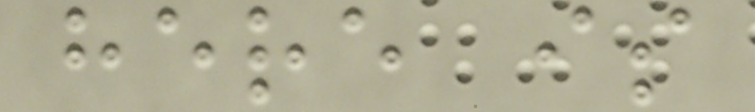here is
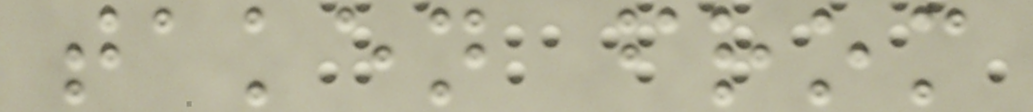taken from
